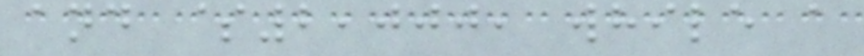and $2,000, while a
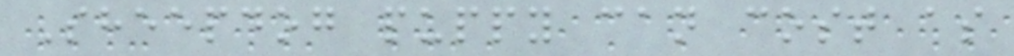Sheepdog puppy can cost as
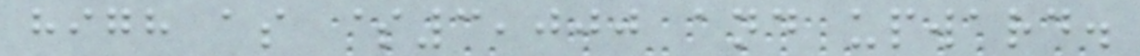high as $3,000 and upward.
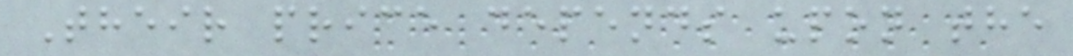Their price depends upon the
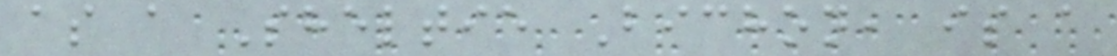as a Sheltie Bichon, is a
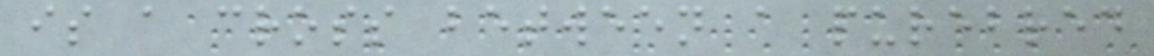is a cross between a purebred
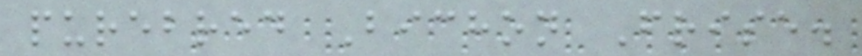purebred Bichon Frise.
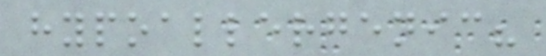hypoallergenic?
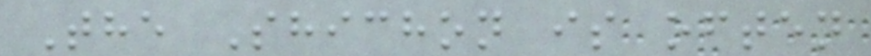The Shichon is often
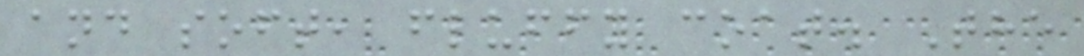and soft, fluffy coat. The
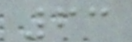63
